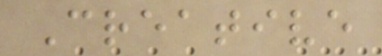Creative
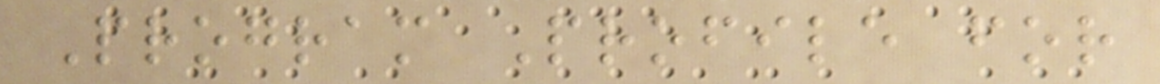Program Profile for
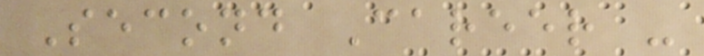Second Career -
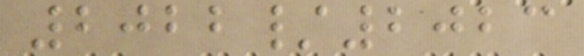2022/2023
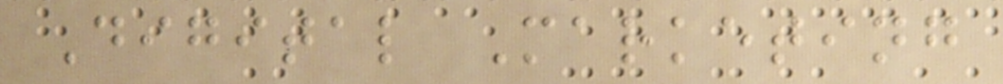Digital Marketing
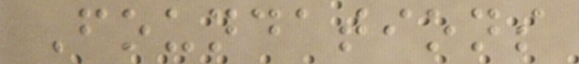Foundations
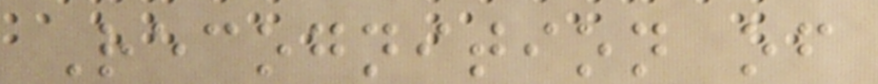Recognition of
